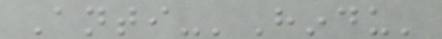Anti-'Hindu'
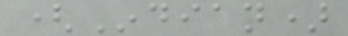(Indian)
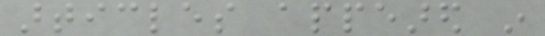articles appeared in
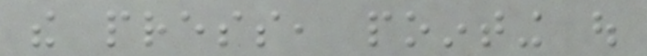the press, pointing out
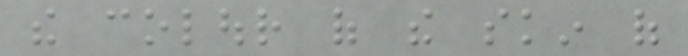the colour of the skin of
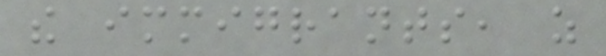the immigrants, as
